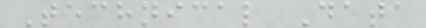Technical Data
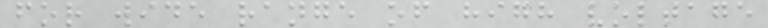for wide range of high voltage
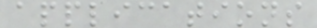applications
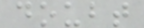doubt
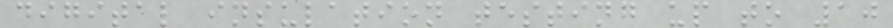digital insulation testing up to 10
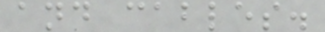and cables.
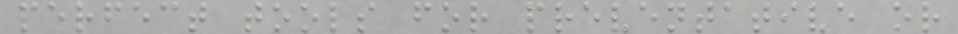perfect tools for preventative or
